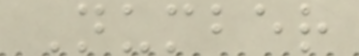Number
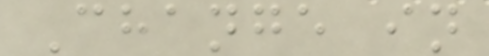Change in
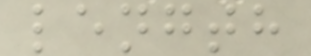length
